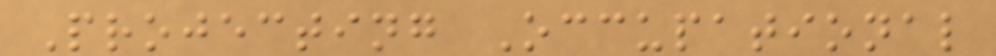Projecting Occupational
